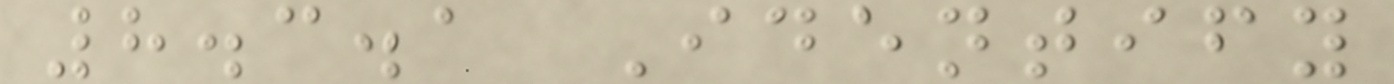8.3.1 Identify
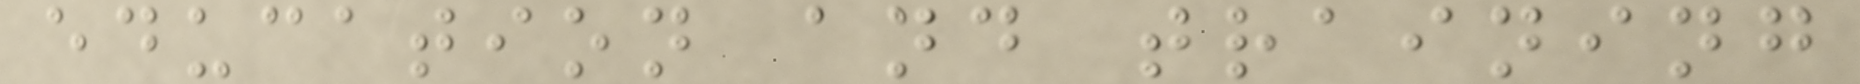education and training
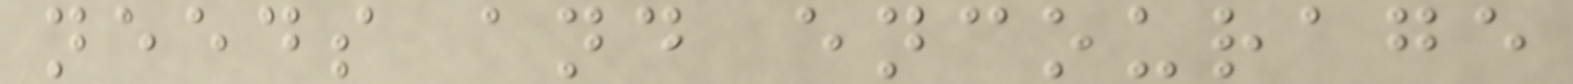needs and encourage
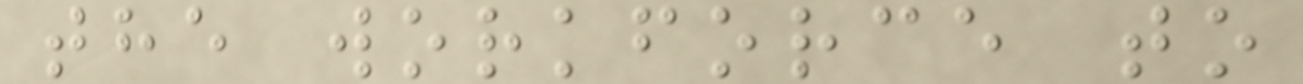the workforce to
